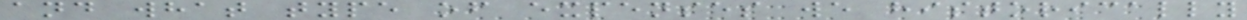and what type of expenses we historically
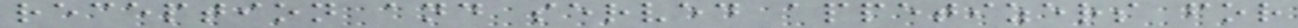reception and served appetizers for
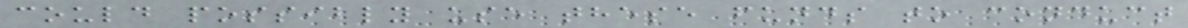could possibly use these funds to conduct
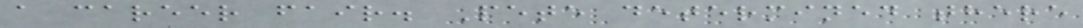a career fair. Pete determined there
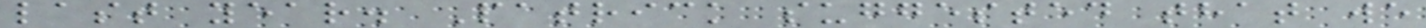last year. Patrick suggested that we
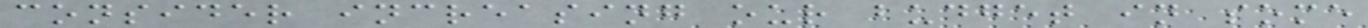consider increasing our budget in some
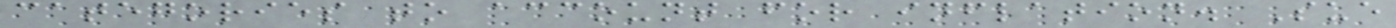categories to account for inflation. Sue
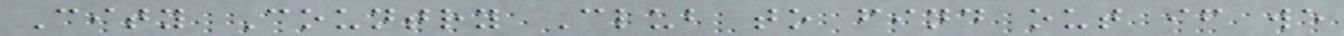City Country Club to find out if we
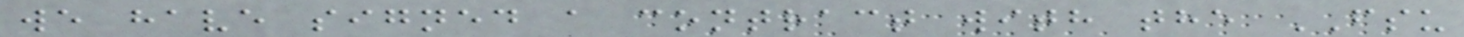we have signed a contract with the FSU
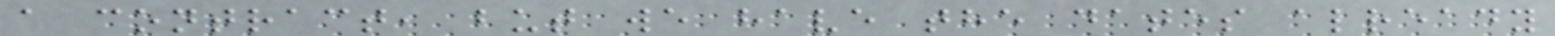a contract, but we have the dates already
